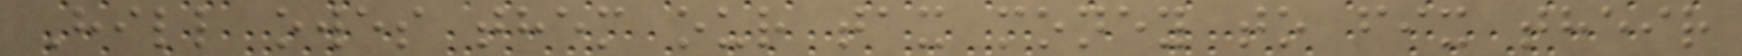Hill owes them our tax money to fix their
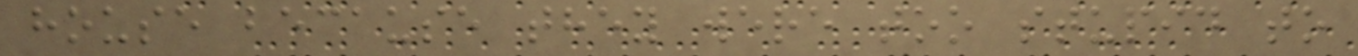house because they were too stupid to
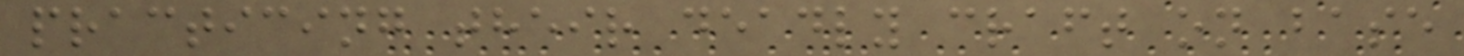practicing their deadly craft on base
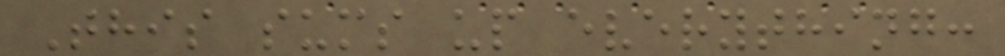This sums up everything:
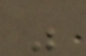"
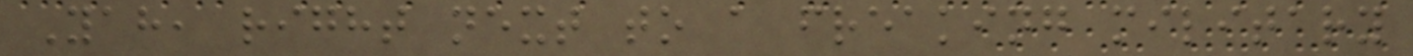Yah, right next to a freaking military
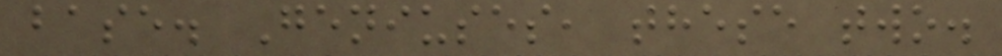base. Geniuses, these two.
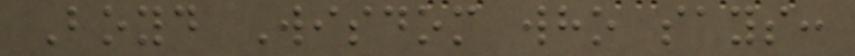Boyd Wisdom who says:
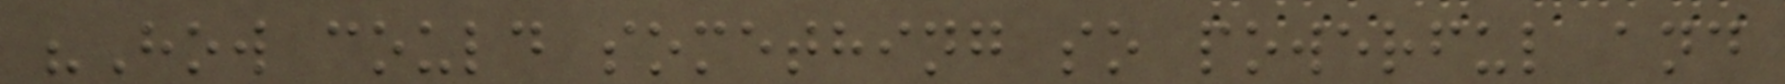"How could something so powerful and
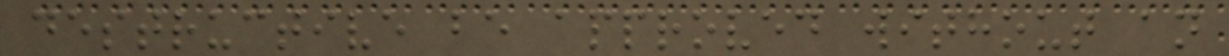destructive be approved without an
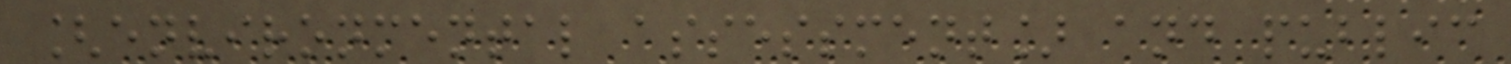[environmental assessment] and public
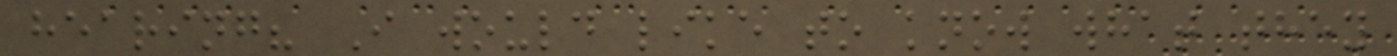hearing? I would like to know what they
